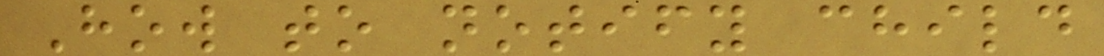How to notify child
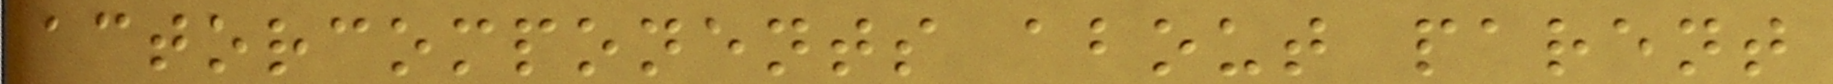actorcomponents about parent
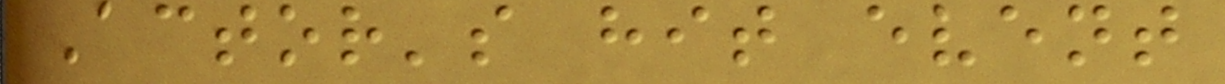Actor's hit event
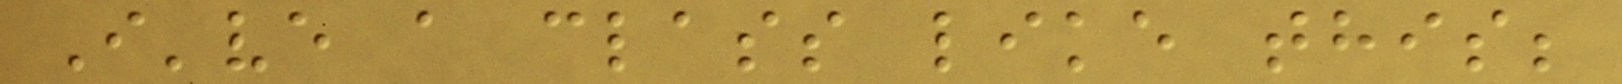I've a class like this;
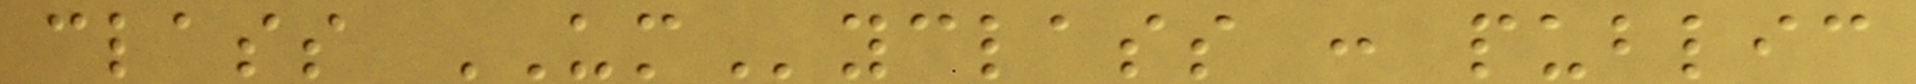class UMyclass : public
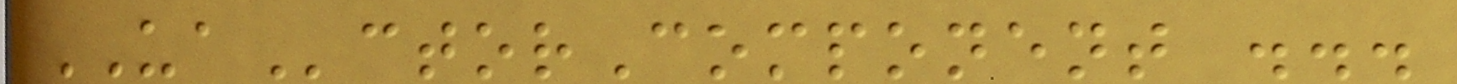UActorComponent ...
